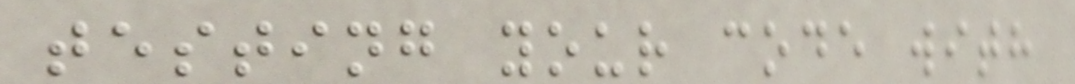testing your code with
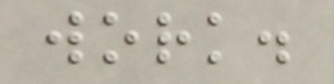work.
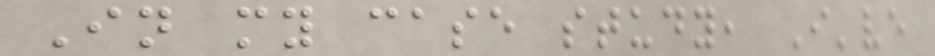In my case study, I've
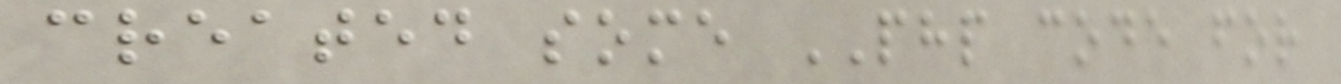created some PHP code for
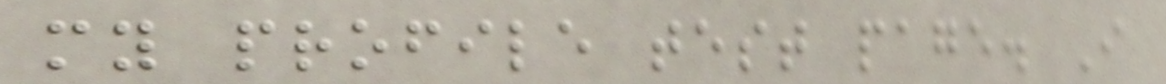my profile test page. I
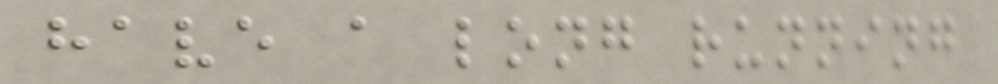have a long running
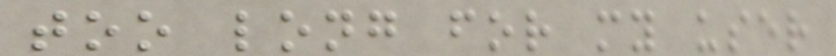too long for my user
